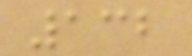132
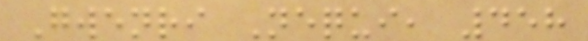Gwenri Nequi, 458
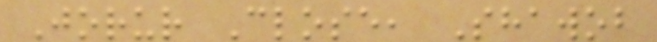Jorur Close, Shawob
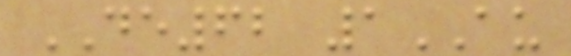DE62 1AU
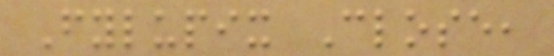Fylupix Close,
